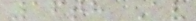16th Av
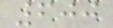600
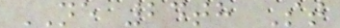NE 24th St
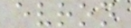evron
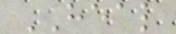HEAL
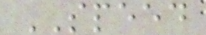SPEED
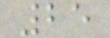25
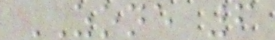ZONE 6
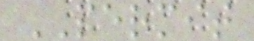PERMIT
